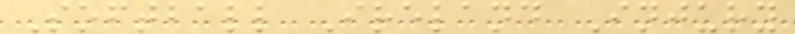Softball Ireland Injury
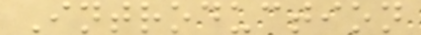Introduction
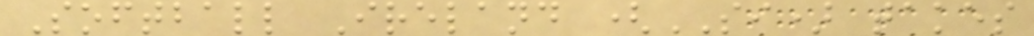Softball Ireland (SI) takes
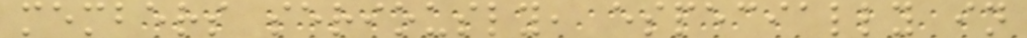members seriously, especially in
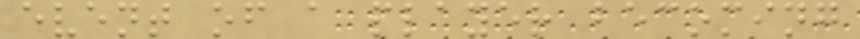event of a player becoming
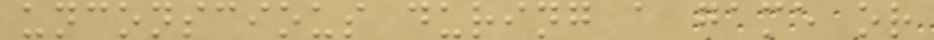unconscious during a game or
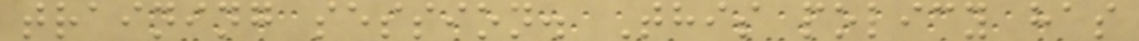training session. This policy has
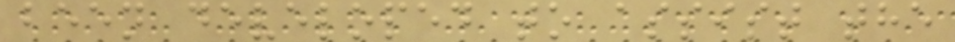been developed to assist the
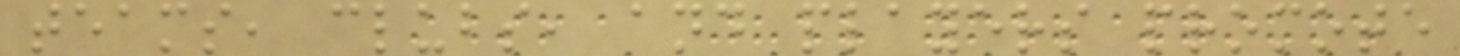teams, clubs, and players promote
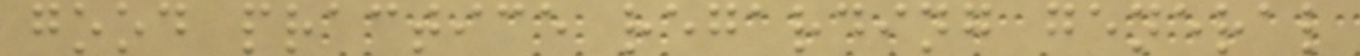good practice regarding general
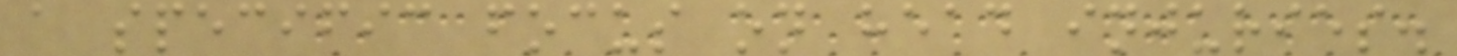a specific focus on head injuries.
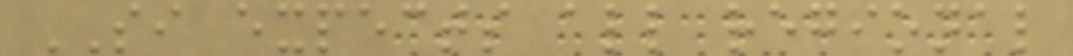SI expects all regional
